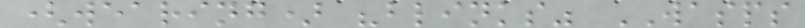(wearing) "blinks" WASPS
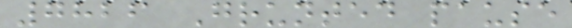7826 Grunted pause
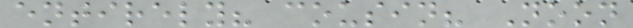entirely? cousin? Noon
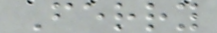Ferry
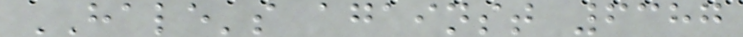HALE's against 6387
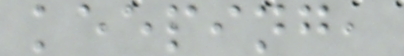keeping,
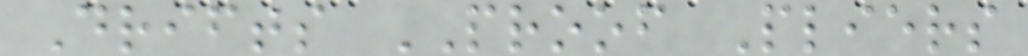Drifts PROOF Pliers
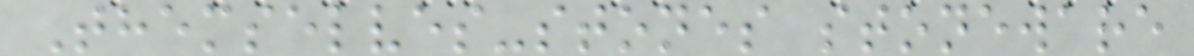Themselves-stones stoneware
